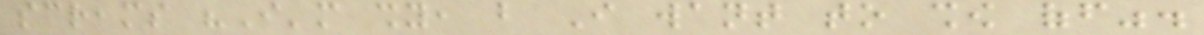screams "I'm shy, but I want to show off".
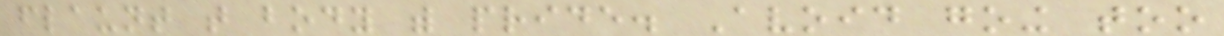flaunt that body with pride. Avoid going too
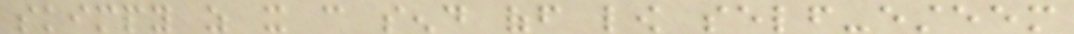skimpy as it can send off low self-esteem
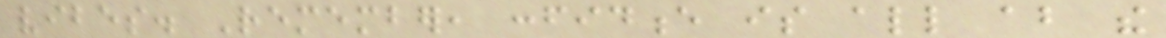vibes. Remember, confidence is all about the
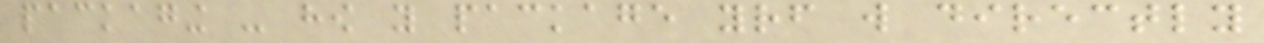packaging - how you package yourself will directly
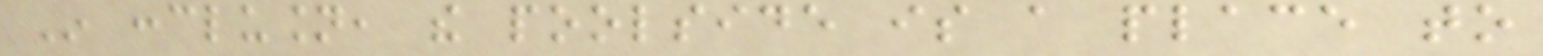In conclusion, the poolside is a place to
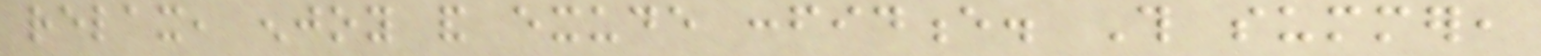relax, enjoy and exude confidence. This summer,
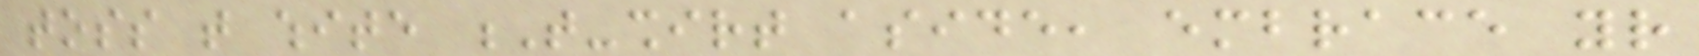toss that white T-shirt aside, embrace your
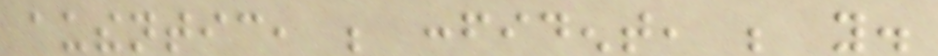authentic, be confident, be you.
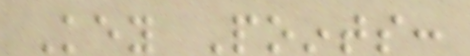Key Points:
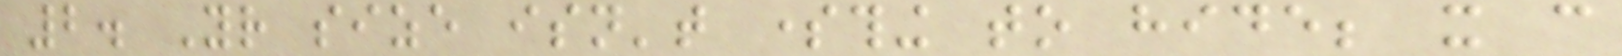2. Your size isn't something to hide; it can
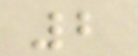2
